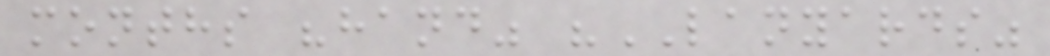months "hand" "LANYARDS"
